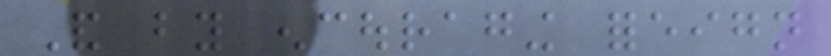And by encouraging foreign
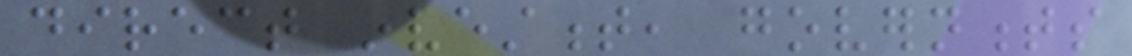direct investment, governments
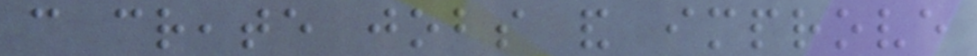can create jobs and improve
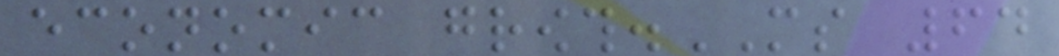economic growth.MS 64
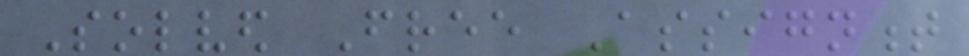Solved Free Assignment
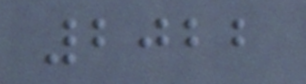2022
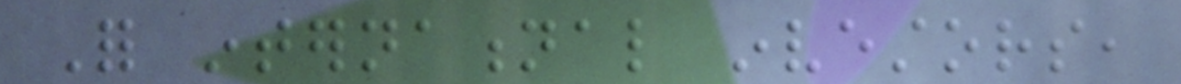For international investors,
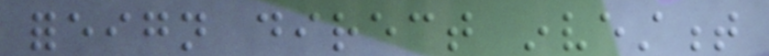foreign direct investment
